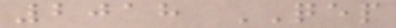2018 QEP
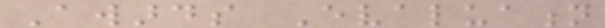Awards Evaluation
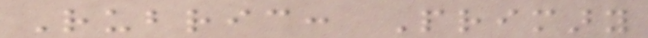Rubric: Primary
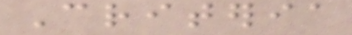Criteria
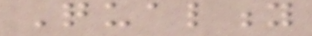Quality
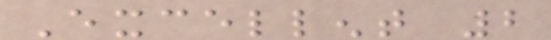Excellent 2
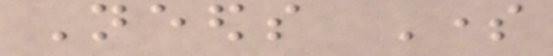Needs Some
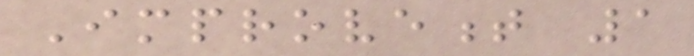Improvement 1
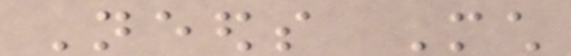Needs Much
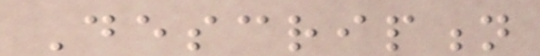Description
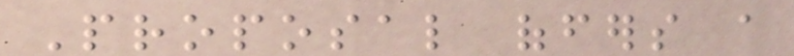Proposal offers a
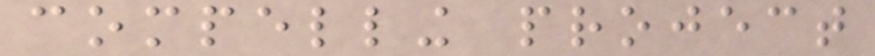compelling project
